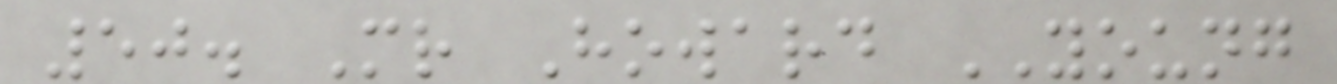50. Mr Howard YOUNG
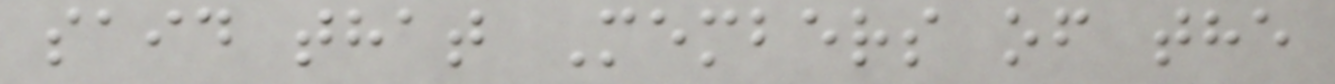said that Members of the
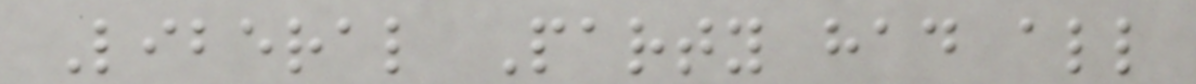Liberal Party had all
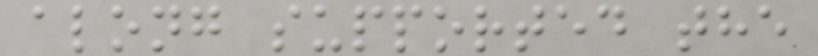along supported the
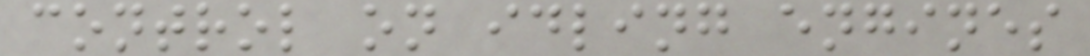control on idling engines
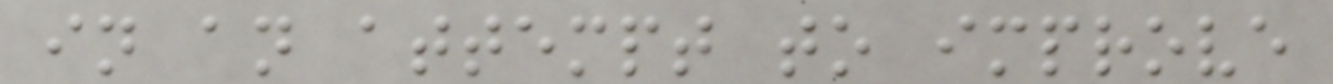in an attempt to improve
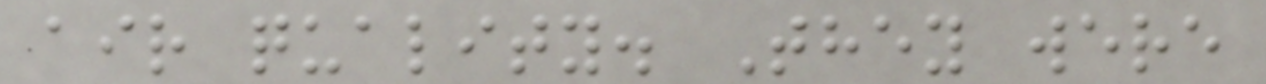air quality. They were
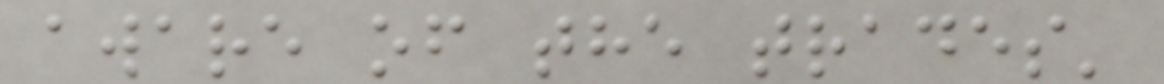aware of the trades'
